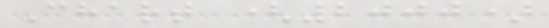Chart (2000)
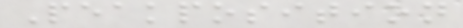Peakposition
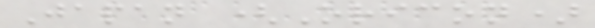Japan (Oricon)
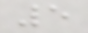5
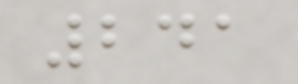241
